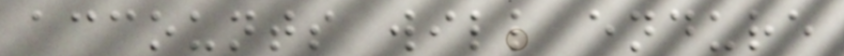accounts will endure
